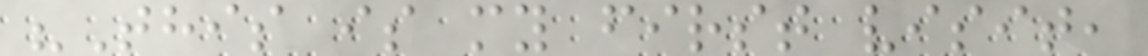"This is my first visit,
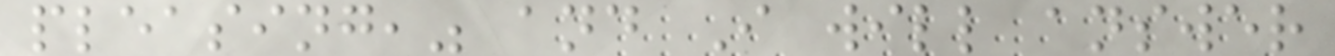pleasing," and I will answer
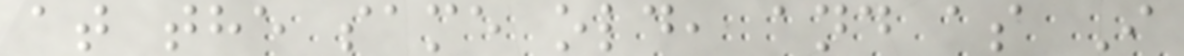at the same old, and as I
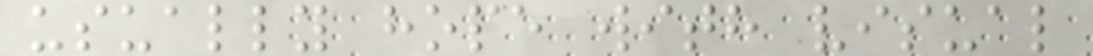usually hope with visual
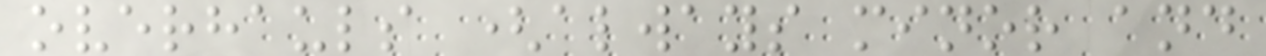overhauls (always minor and
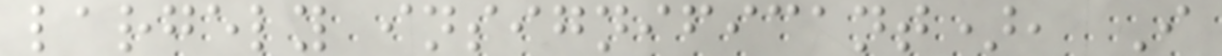largely insignificant), I
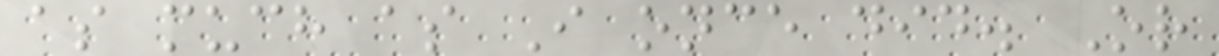as much as I once did. Or
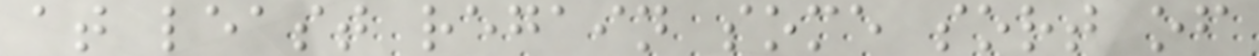at least regain some sort of
